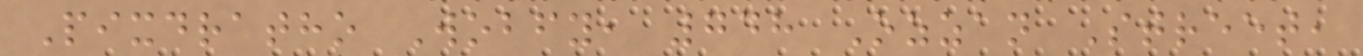Pixdratho Wobfy, 748 Ozzan Street,
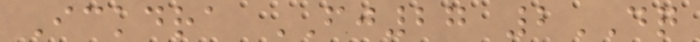Ickdra FJ27 2DQ
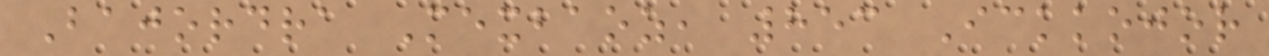Bajordra Mexbaoz, 853 Ickkojor
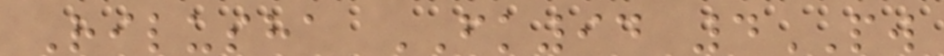Rilusha FK94 4PW
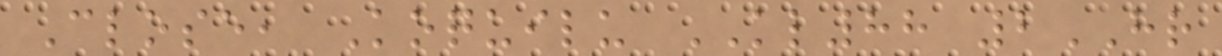Close, Koquilu KL88 2HR
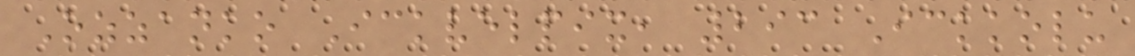Ozzanko Ickvelpix, 293 Ickkolu
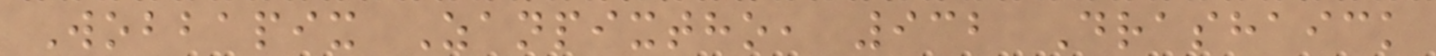Wobbapix Zanpixtho, 932 Drashaick
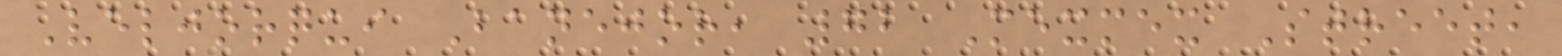Veljorqui Banejor, 72 Mexmex Street,
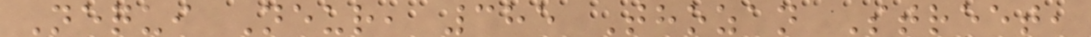Nequi Neur, 385 Thozan Street,
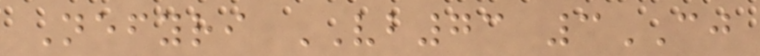Nefyri VB73 3CJ
